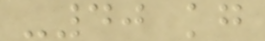-40 kg
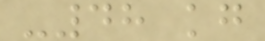-48 kg
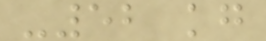-52 kg
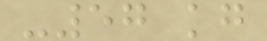-57 kg
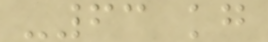-63 kg
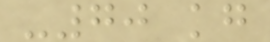-70 kg
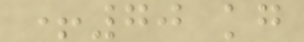+70 kg
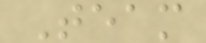Team
